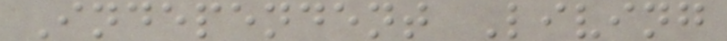Independent Living
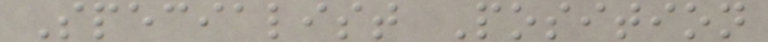Specialist Position
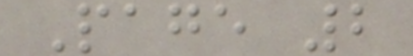Page 2
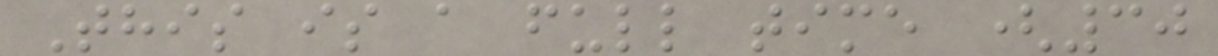This is a full time (30
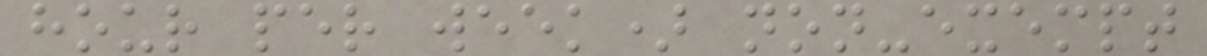hour per week) non-exempt
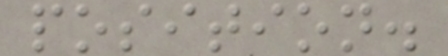position.
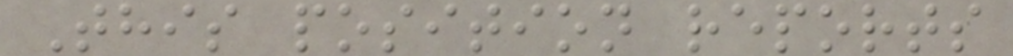This position reports
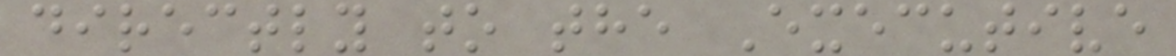directly to the Executive
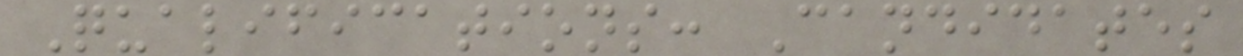Qualifications: Candidates
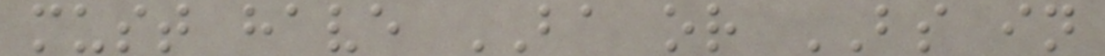must have BA or BS in
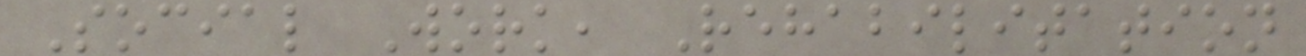Social Work, Rehabilitation
